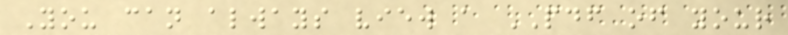You can always view a PDF of your
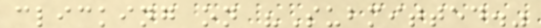clicking on "Submitted."
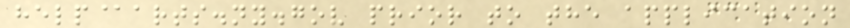help@arts.ny.gov prior to the application
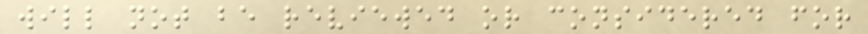will not be reviewed or considered for
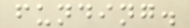funding.
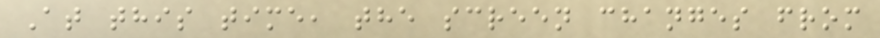At this time, the screen changes from
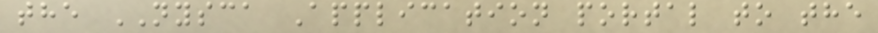the NYSCA Application portal to the
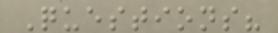Questions?
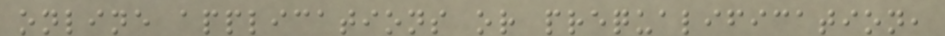online applications or prequalification,
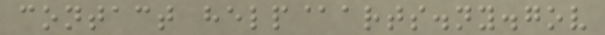contact help@arts.ny.gov
